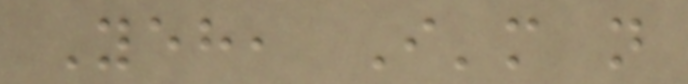Yeh, I'm not
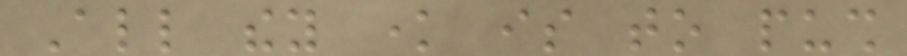All they know is to push
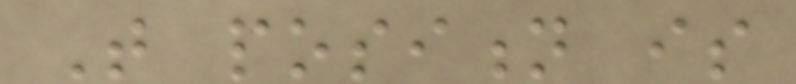That position is
